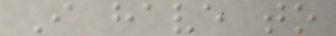I have to
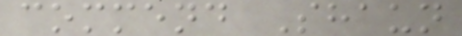commend Shaun
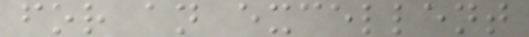for an excellent
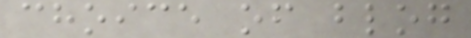choice of blog
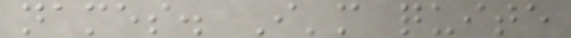names. I'm quite
